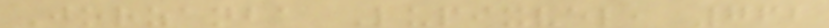Jorzanba Lupixvel, 762
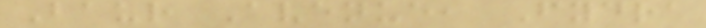Baur Avenue, Fydra
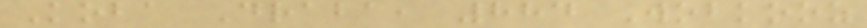Koba Draba, 884 Wobkooz
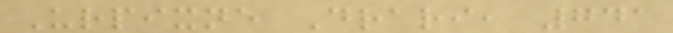Urpixne Drari, 741
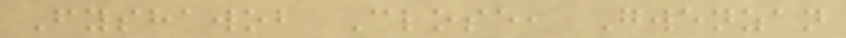Fyshawob Close, Gwenzan
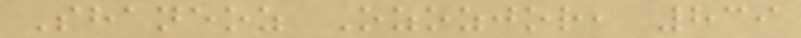Shaneoz Ozozjor, 839
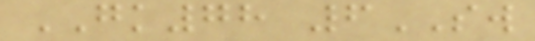GK78 6SW
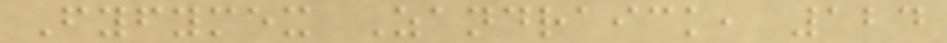Fyfymex Zandraick, 124
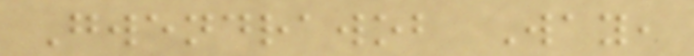Gwendrawob Way,
